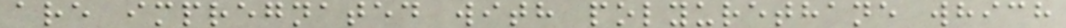are impregnated with polyurethane which
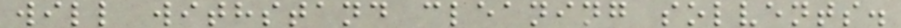will withstand cleaning solvents.
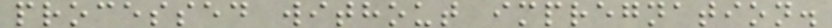processed without impregnation.
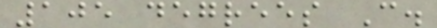105 degrees C.
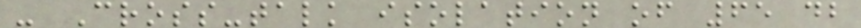- Cross-talk isolation of 65 db
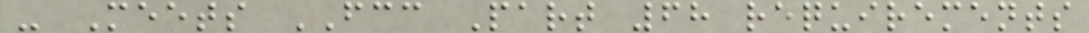- Meets FCC Part 68 requirements
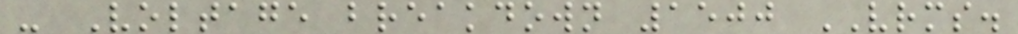- Voltage breakdown 1500 VRMS.
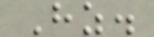Hz.
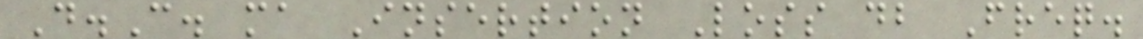D.C. ma Insertion Loss db Freq.
